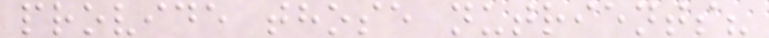provide those nutrients?
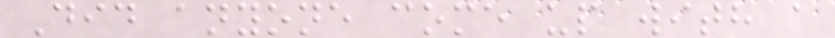Did anyone come up with a
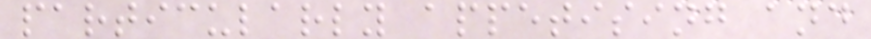particularly appetising and
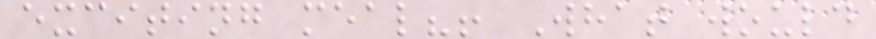exciting meal?! What would
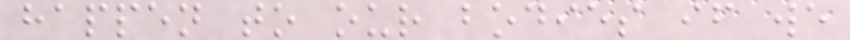happen to our bodies if we
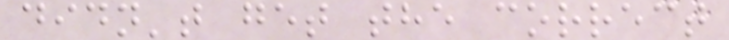didn't get the correct
